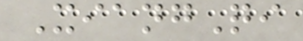XiangQi
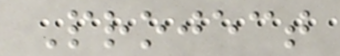Project
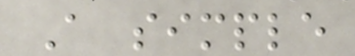A simple
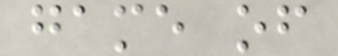game of
